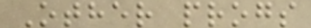Other progs
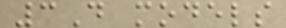3D models
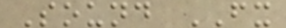Sound FX
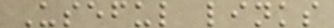Useful links
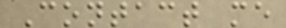Contact me
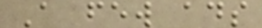A few ads
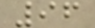96
